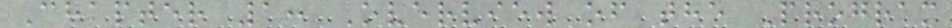Chapter 1: Overview of the Program
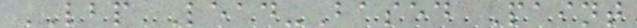LBP Lead-Based Paint
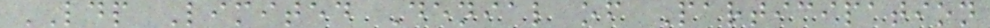LDP Limited Denial of Participation
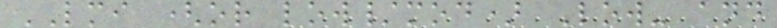LMI (or low/mod) Low- and
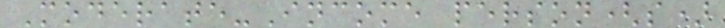Moderate-Income person(s)
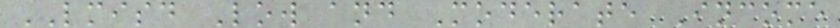LMISD Low and Moderate Income
